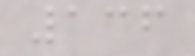136
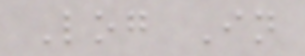Log In
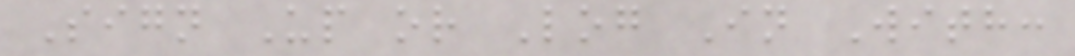Sign Up or Log In With:
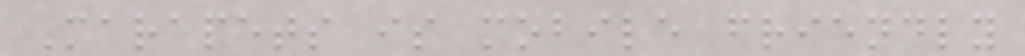Marapets is mobile friendly
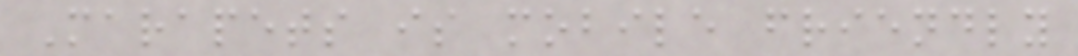Marapets is mobile friendly
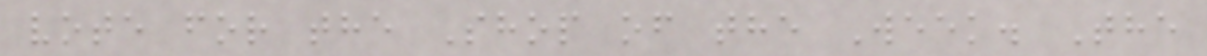vote for the Shop of the Week. The
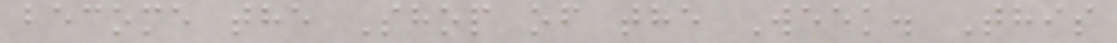become the Shop of the Week. This
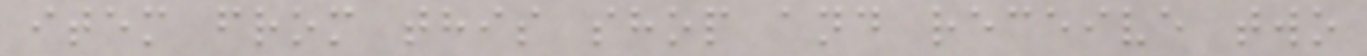item from this shop and receive two
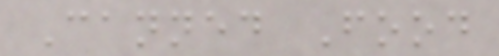Canned Food
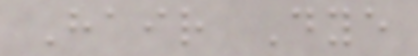Hair Dye
